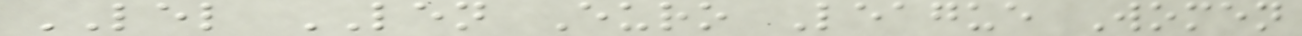LEL LEN Euro League Women
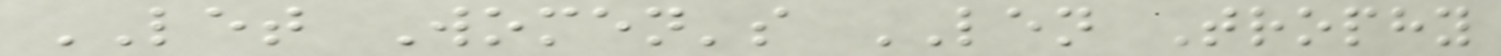LET Women's LEN Trophy
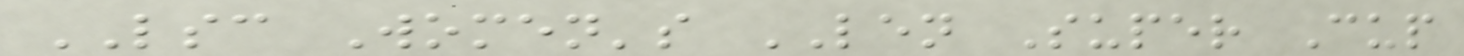LSC Women's LEN Super Cup
